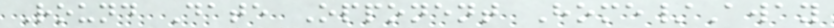Round Date Opponent Home/Away
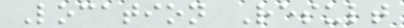Location Result
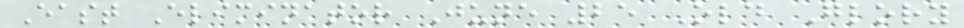East Eliminator June 25 Old Glory
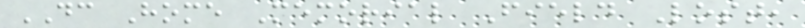DC Home Memorial Field Lost,
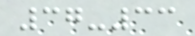37-33
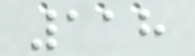118
